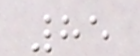85
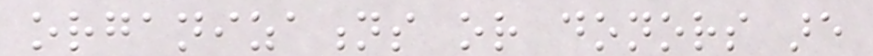organizations or donors are
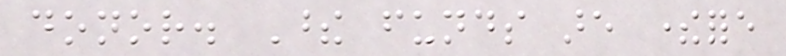donor. These funds are therefore
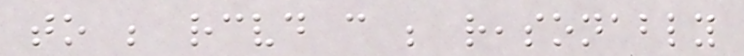to be received can be reasonably
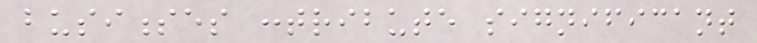businesses contribute significant
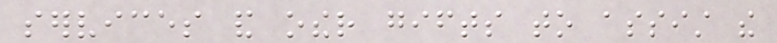services and other gifts to assist the
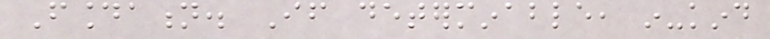Foundation. If determinable, in-kind
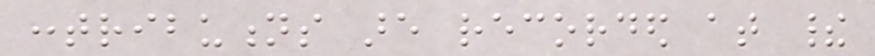contributions are recorded at their
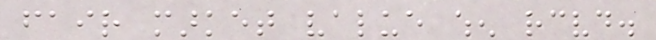fair market value when received.
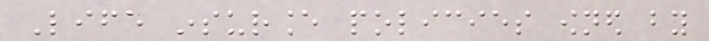Life insurance policies owned by
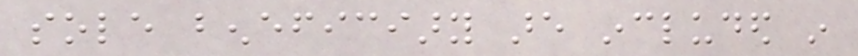sole beneficiary are included in
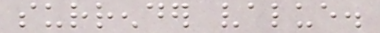surrender value.
